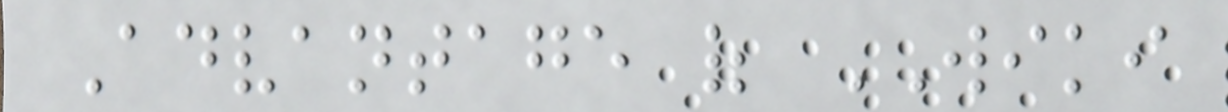Advantage of WIKI
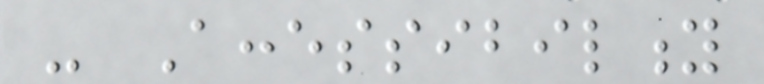- Accessibility
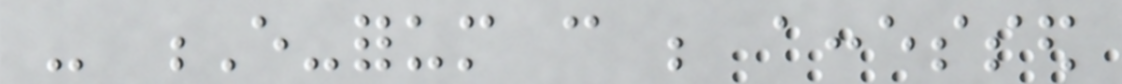- E-forum can be accessed
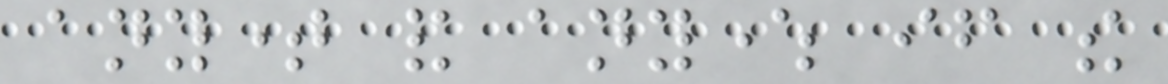anytime and anywhere if the
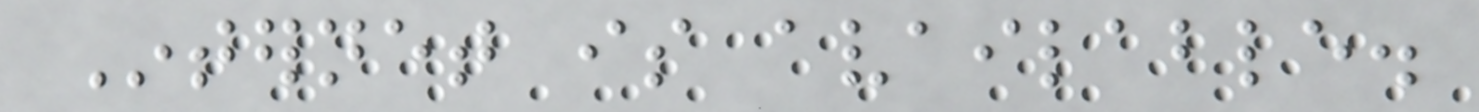Internet is available.
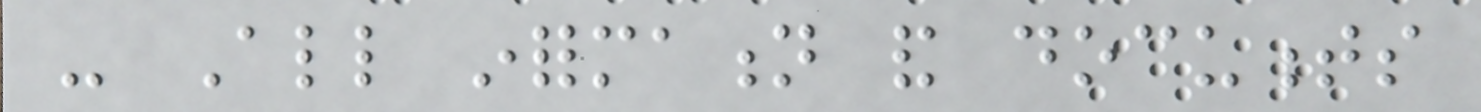- All information and documents
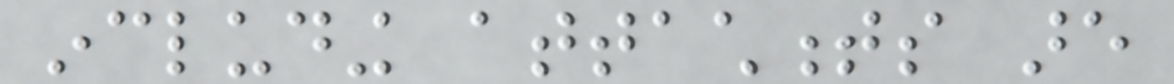including attachments are
